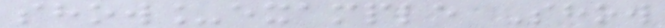show_example Show
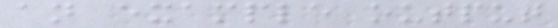an example output
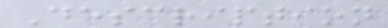Description
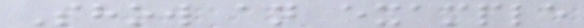Show an example
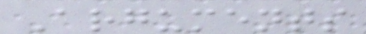Arguments
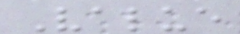Value
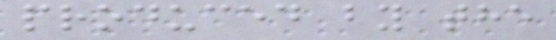produced by the
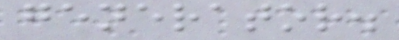generator.
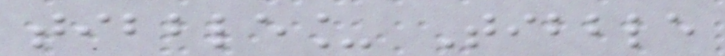tibble_ Tibble
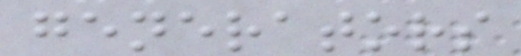generators
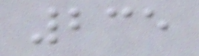235
